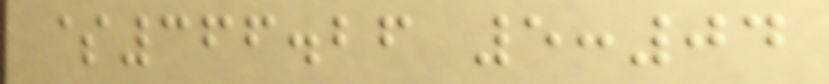$366.26 5:04
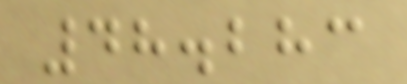48.283
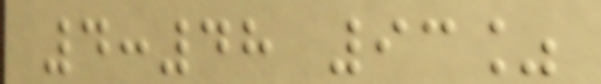4:48 93%
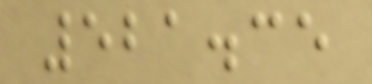521.35
